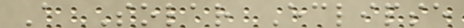A Solar Eclipse
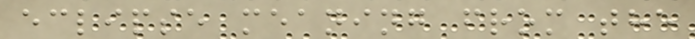eclipse meaning from the
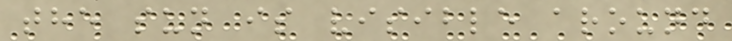the sun is visible around
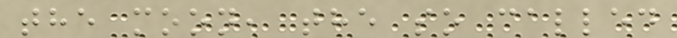the moon, the so called
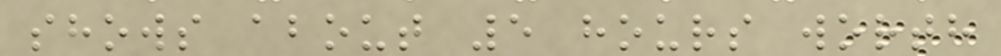shows about 5 hours worth
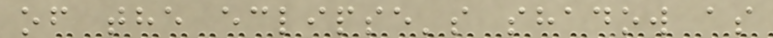of the eclipse's shadow as
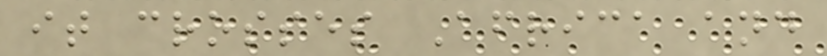it crosses Africa and
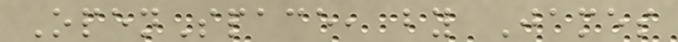OpenSpace, by James
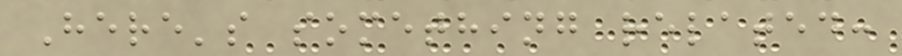Here's something related:
